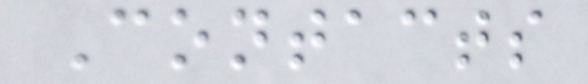Contacts
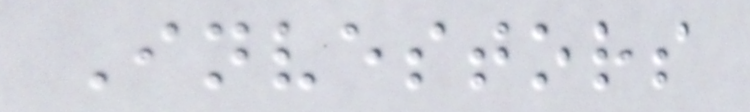Investors
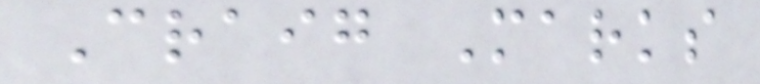Craig Marks
